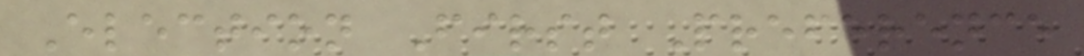Election First Preference
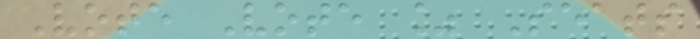Vote Vote % Seats
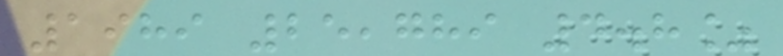1989 25,789 4.8%
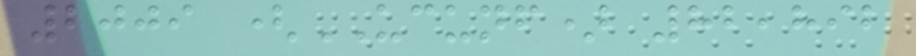2009 (UCUNF) 82,892
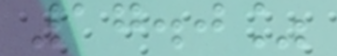17.0%
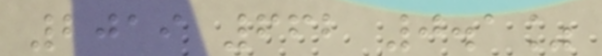2019 662 0.1%
